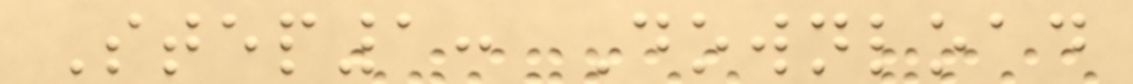Step1: Download
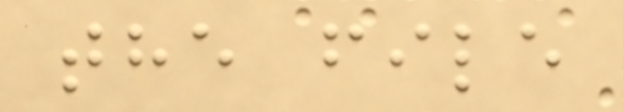the file
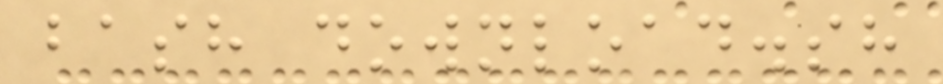bash download.sh
